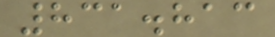831.813
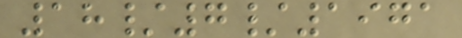18/7/1971
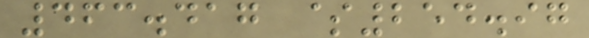463.417 $254.97
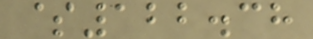$122.38
